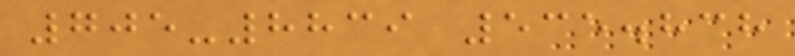705-8839 535.838
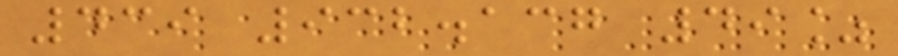439 932.137 49%
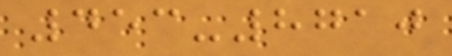453-8710
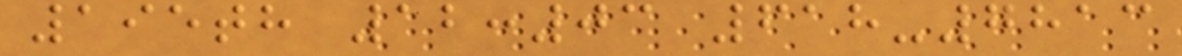195th 12:03 618-7813
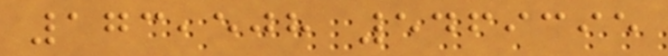173,508 5469395
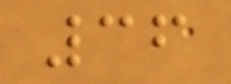36
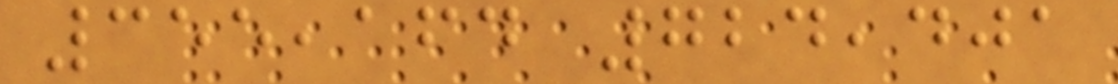355,164 724,401
